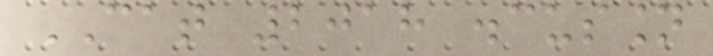CAT 2018 discussion
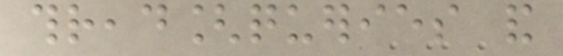thread[queries and
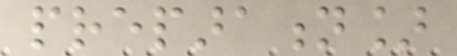preparation]
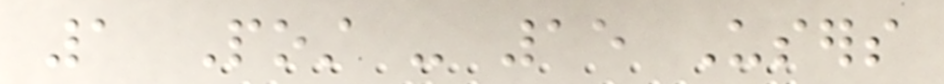1 Post - 15 Users
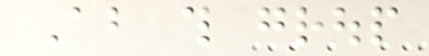About this group
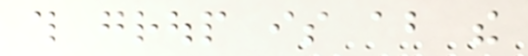this group is about the
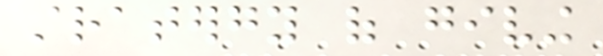stratergy of giving
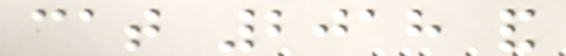cat 2018 and
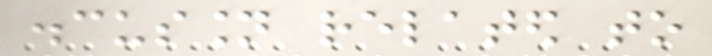discussion related to
